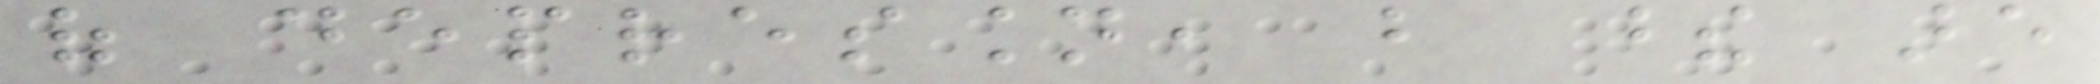of depression, but these are
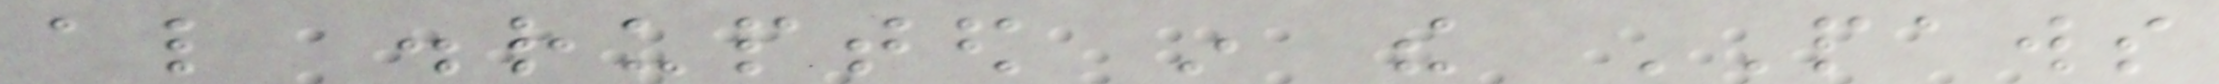also disrupted in the PAWS
